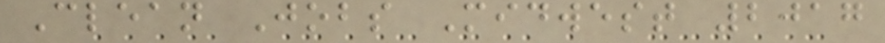Clean Jobs Midwest 2017
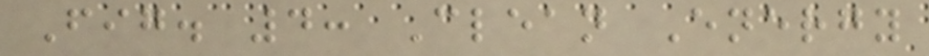Fig. 4: Clean Energy
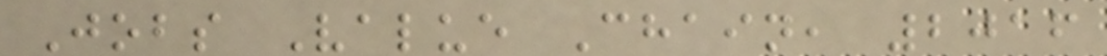Jobs Value Chain, 2016
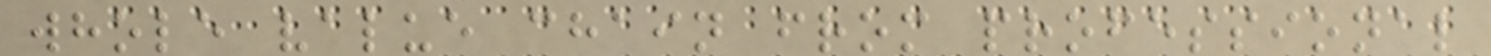whole value chain from professional
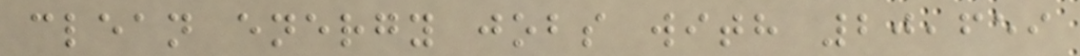clean energy jobs with 20,659
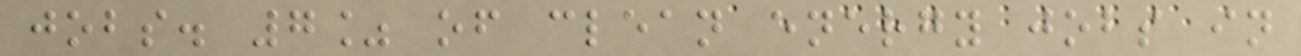jobs. 7% of clean energy jobs in
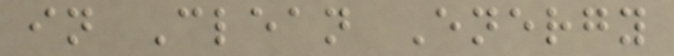in Clean Energy
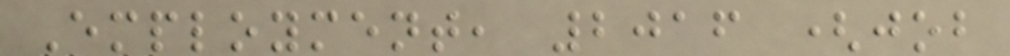Employment, 2016 (job
